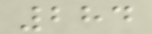284
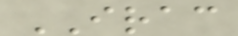IRAC
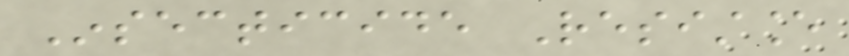Insecticide Resistance
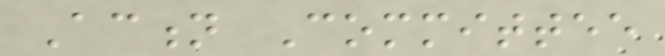Action Committee
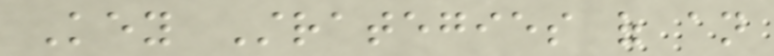Key Strategies of an
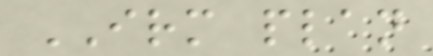IRM plan
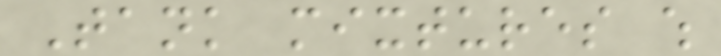Tank mixtures which
